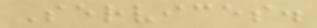Services.
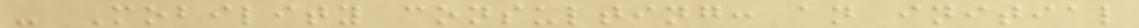- Mobility consulting: an initial
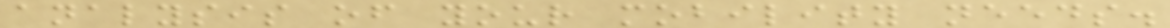analysis of your mobility needs.
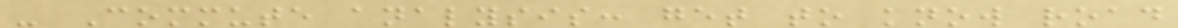- Commute analysis: get to know road
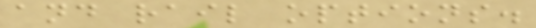and rail options.
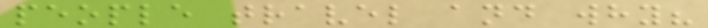people travel and why?
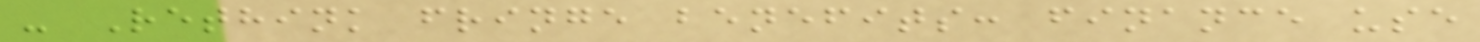- Rethink fringe benefits: finance use
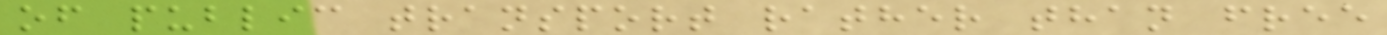of public transport rather than free
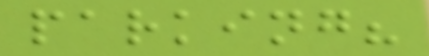parking?
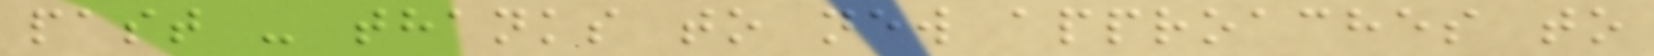past - thanks to new approaches to
